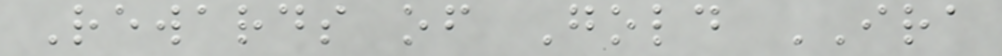Rewards of Gold IRA
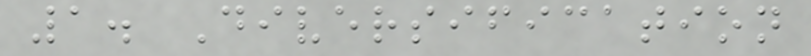1. Diversification
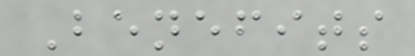Benefits
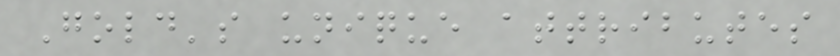Gold's unique attributes
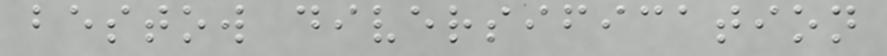bestow diversification
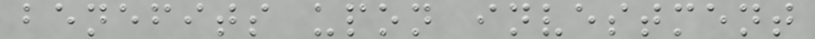benefits upon investment
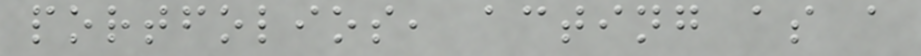portfolios, acting as a
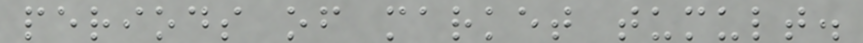periods of market tumult.
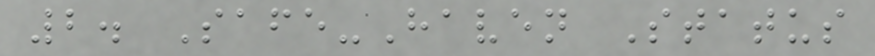2. Safe-Haven Status
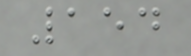154
